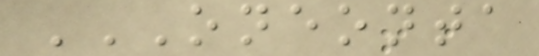ONEONTA
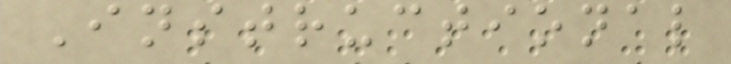Instructional
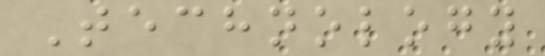Technology
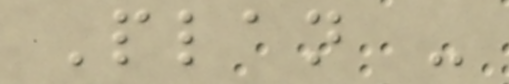Plan -
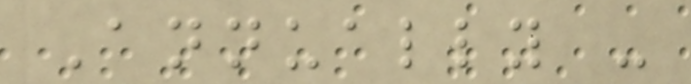Annually -
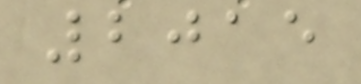2015
